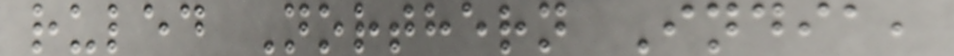ruled Northern India,
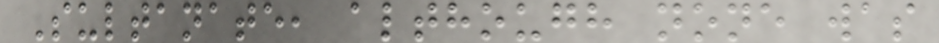Sultanate, although none was
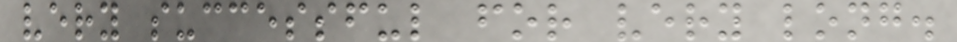very successful for very long.
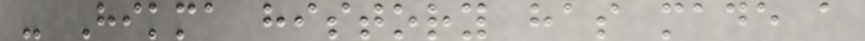- Hikma history has made a
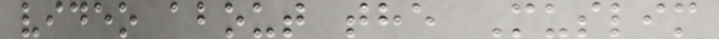video about the Muslim
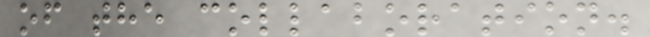of the collaboration.
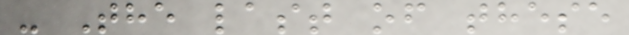- The last of these
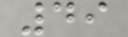49
